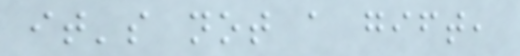it's not a gift,
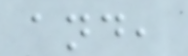and,
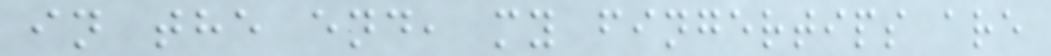in the end, my fingertips are
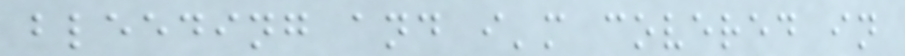bleeding and i'm covered in
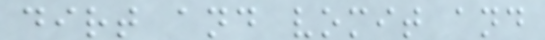dirt and vomit and
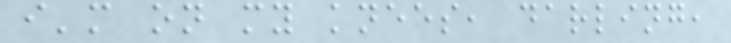i'm on my knees, darling,
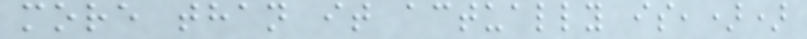more than it actually is,))
